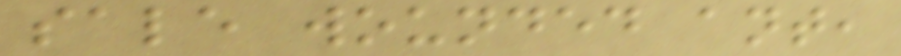sale wounded ant,
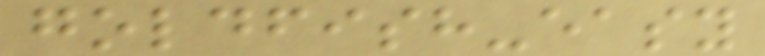goldfish-easy
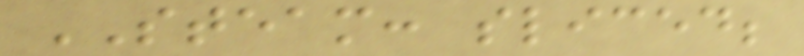STEAM: sliced;
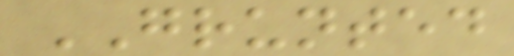GRUNTED
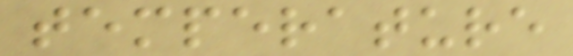temperature
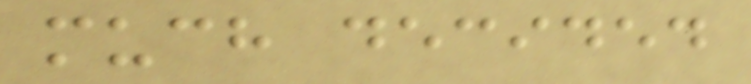much decided
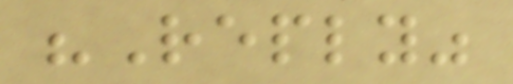"Reply"
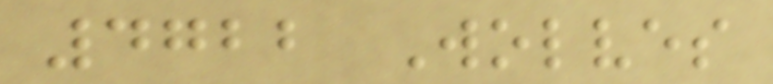4722 Wolves
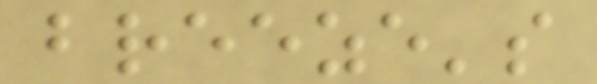breeze's
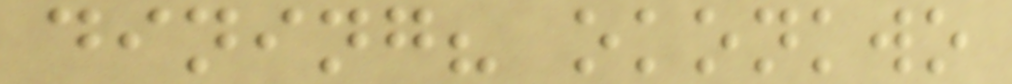dining? okonkwo
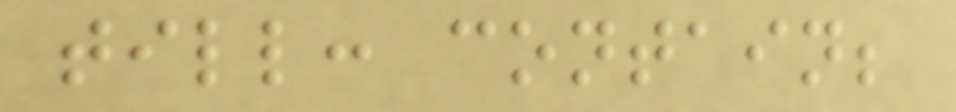till: contain;
